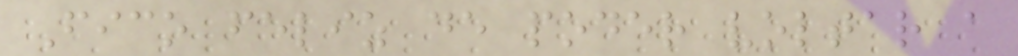Fico feliz de poder voltar a
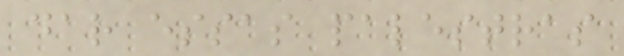dar essas palestras
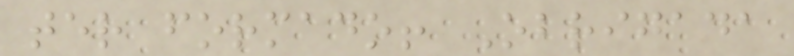ter formado! Obrigada
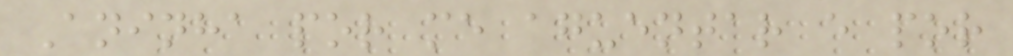Aninha por me aguentar e por
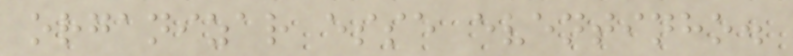organizar esse eventinho.
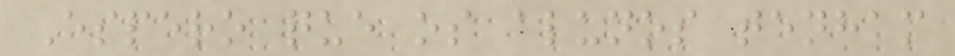Espero que os alunos tenham
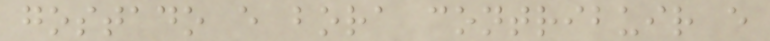gostado e bora contribuir e
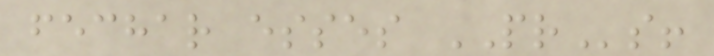fechar esses PRs!
